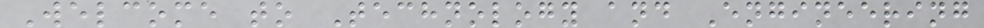Welcome to Technology and Engineering
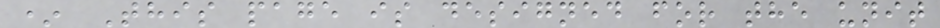* This page is designed for the unit
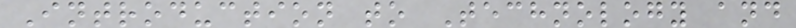Introduction to Technology and
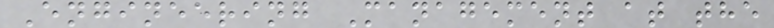Engineering Management at the
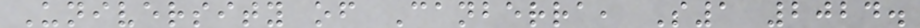University of Canberra, S1 2024.
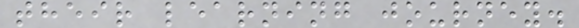their learning journey.
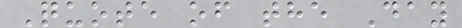Quote of the Day
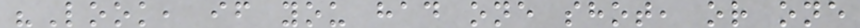"Look, if you had one shot, or one
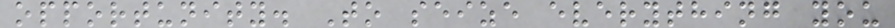opportunity. To seize everything you
